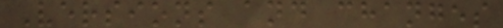Versions and changes
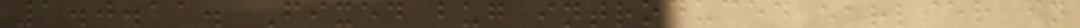1.0.11. Fixed bug introduced earlier in
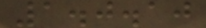1.0.10
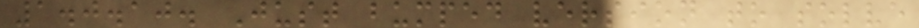1.0.10. Just bumped version to solve
